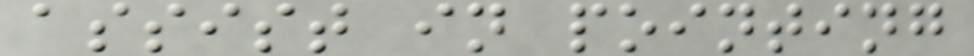assist in pointing
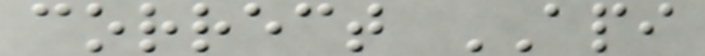correct API
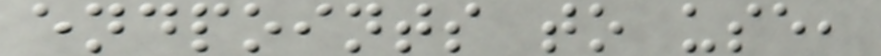endpoints to use,
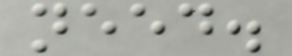need.
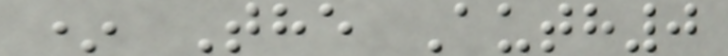* The Auth0
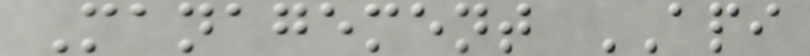Management API
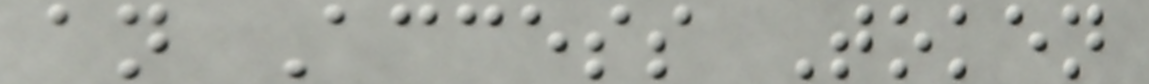an Access Token
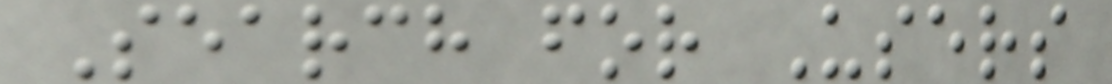Search for Users
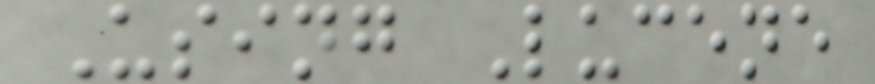Using Lucene
